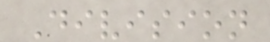Division
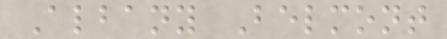Albany Belmont
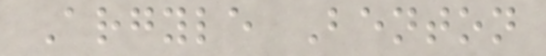Argyle Benton
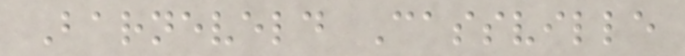Barneveld Cassville
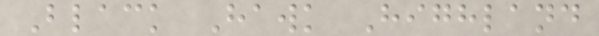Black Hawk Highland
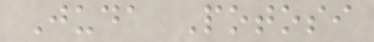Juda Potosi
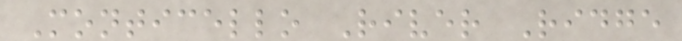Monticello River Ridge
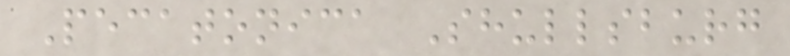Pecatonica Shullsburg
